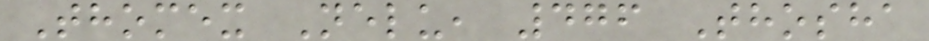Thomex Nelu, 476 Thosha
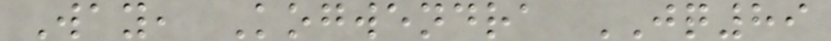Way, Kogwendra JQ89
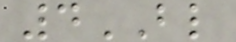4BL
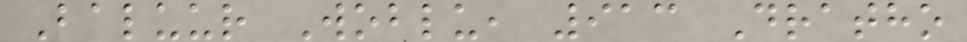Baluur Woblu, 913 Dratho
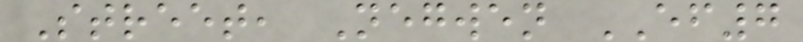Street, Negwen EF7
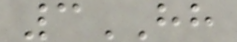3HH
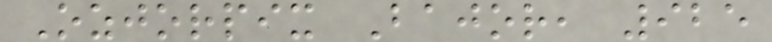Ozjorpix Bajor, 925
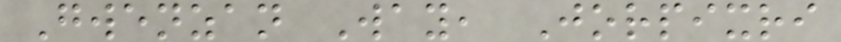Gwenzan Way, Jorpixri
